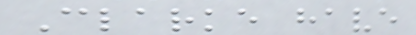Clarke have
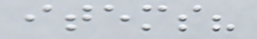items?
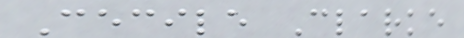Cecile Clarke
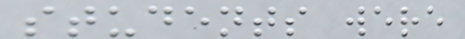students were
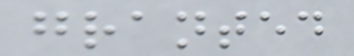granted
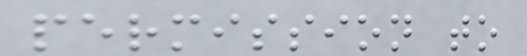permission to
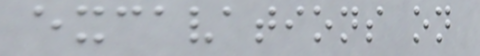excavations on
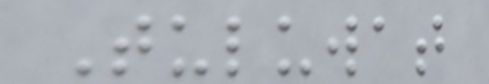Tuluwat
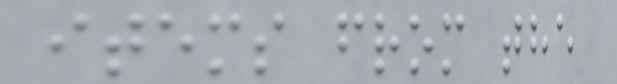items from the
